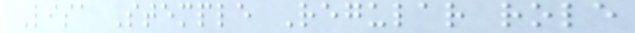Lisa Stemple Regular role
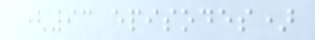(93 episodes)
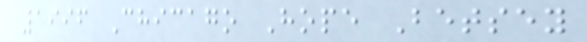1996 Chicago Hope Betsey
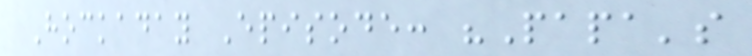Hockaday Episode: "Papa's
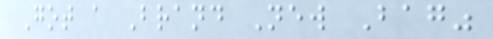Got a Brand New Bag"
